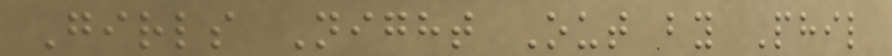Girls Night Out by Phil
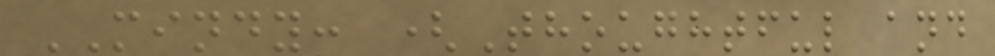MINDY: (Thoughtful and
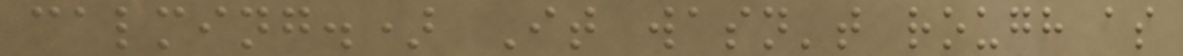calming.) It wasn't rough as
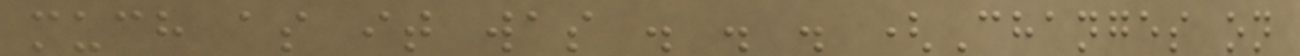much as it was . . . (Changes on
